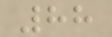88
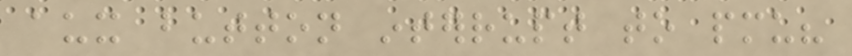aux button interrupt to pmu?
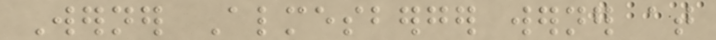Werner Almesberger werner at
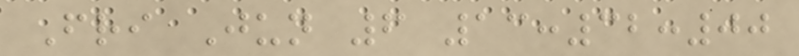Fri Jun 6 13:32:00
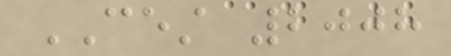CEST 2008
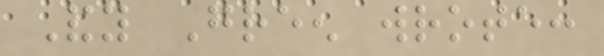Andy Green wrote:
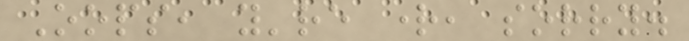Oops, you're right, sorry.
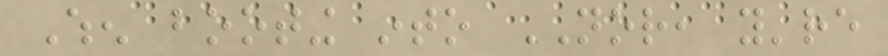When booting into NOR, you're
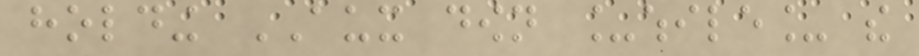holding AUX down _while_ the
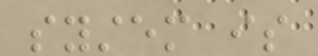system is
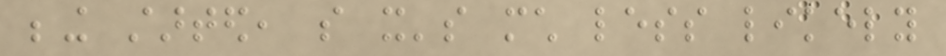being started, so it's much less likely
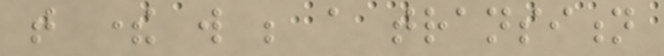that there will be a transition
